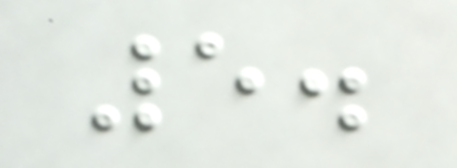5.
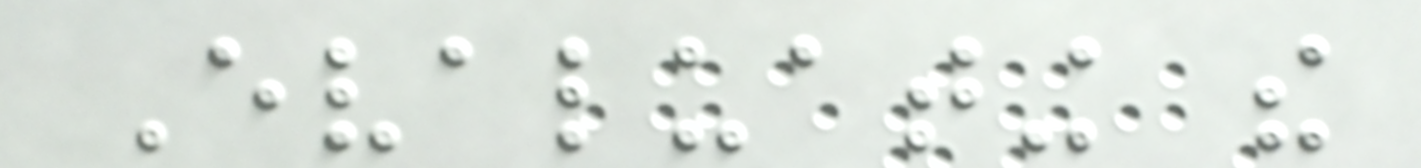Evaluating the
